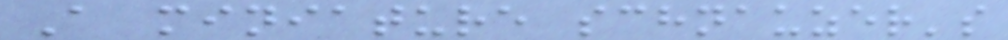A miniature schnauzer's
